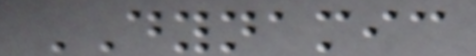DYNAMIC
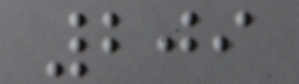209
